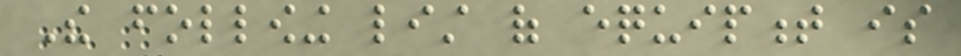The following list of equipment is
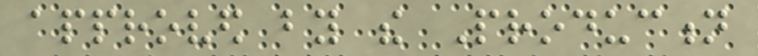approved by the Production
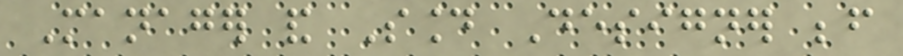Manager and Sound Designer before
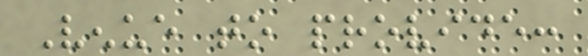Venue to provide:
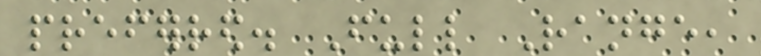preferred. Full Range,
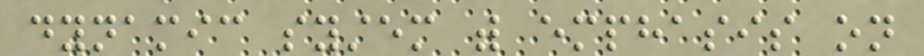dynamic system with emphasis on
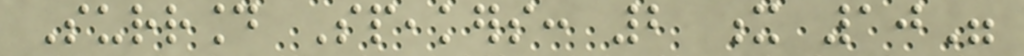Surround Speakers: 2 x 10"
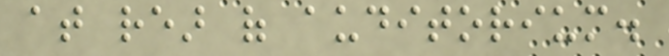at rear of auditorium.
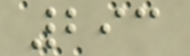293
